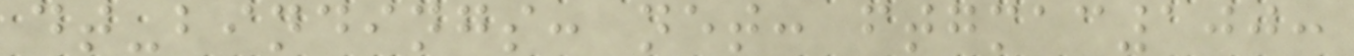dt-bindings: net: ftgmac100:
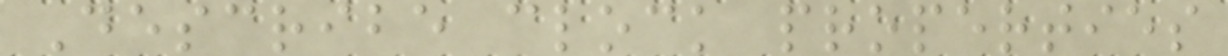Describe clock properties
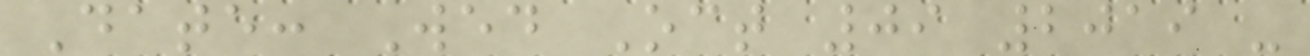Date: Wed Oct 09 2019 -
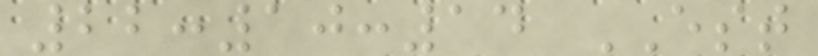22:10:14 EST
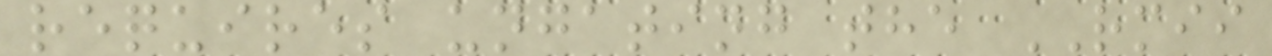requires ungating the RMII
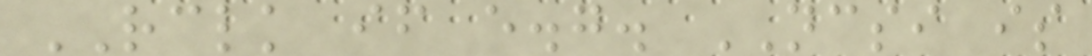RCLK if e.g. NCSI is
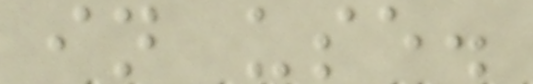in use.
